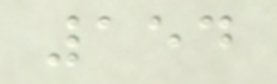154
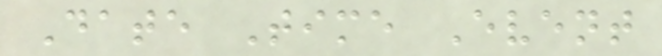Date Time Event
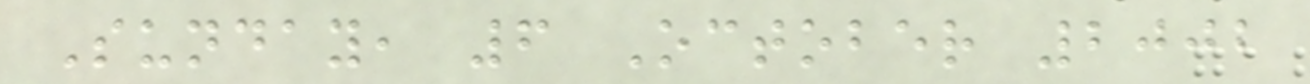Sunday, 6 October 2002
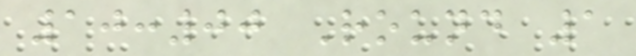10:00 Round 1
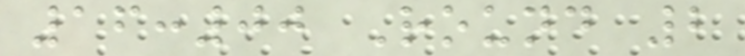16:00 Round 2
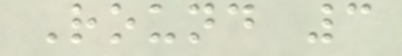Round 3
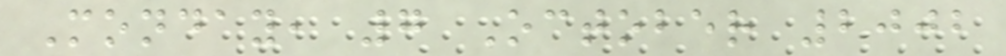Monday, 7 October 2002
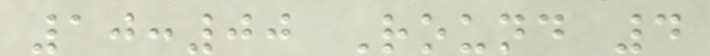10:00 Round 4
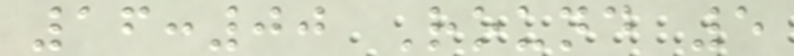16:00 Round 5
